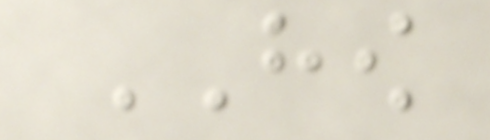HOW
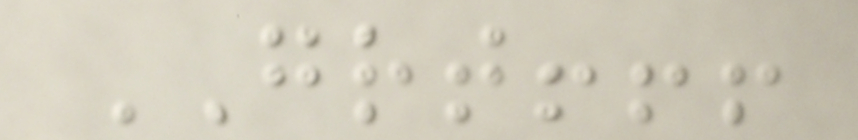GREAT!!!
